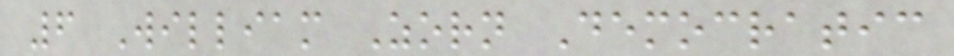6 William Zorn Democratic
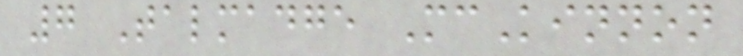7 Talmadge McKinnon
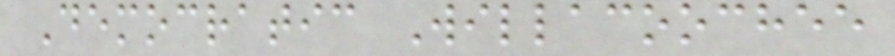Democratic Willacoochee
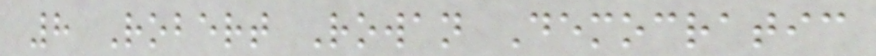8 Robert Rowan Democratic
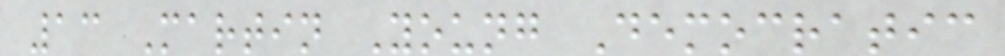13 Martin Young Democratic
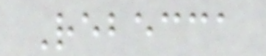Rebecca
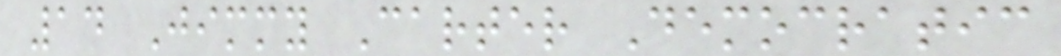14 Jimmy Carter Democratic
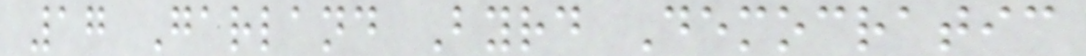17 Garland Byrd Democratic
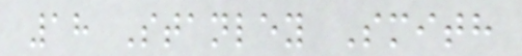18 Stanley Smith
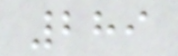289
